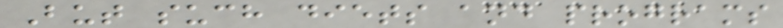But such diets and programs
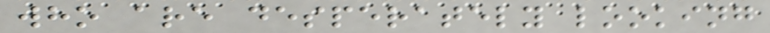who are desperately looking
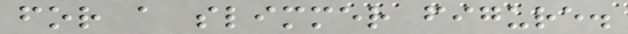for a slimmer figure.
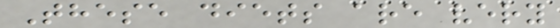These diets are very
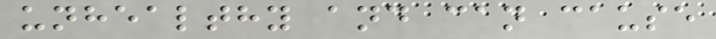unhealthy and can cause
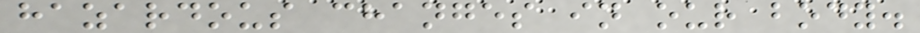hazardous changes in our body.
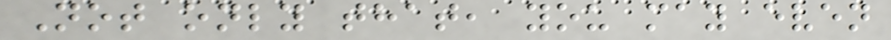Not only that, you may even
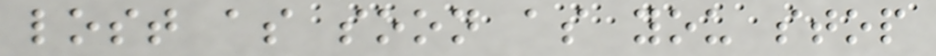lost as soon as you stop
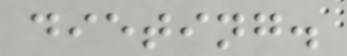dieting.
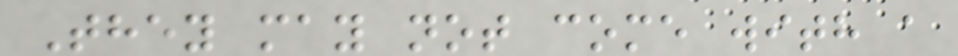They may not come with a
